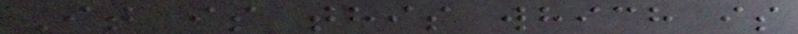It is this which is
